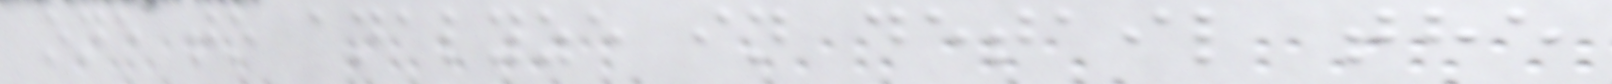one to analyze in detail the
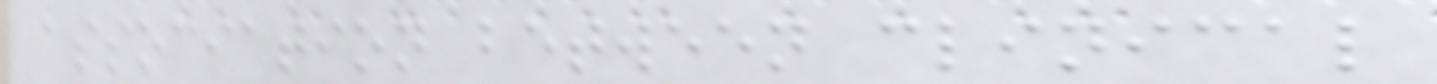association between clinical
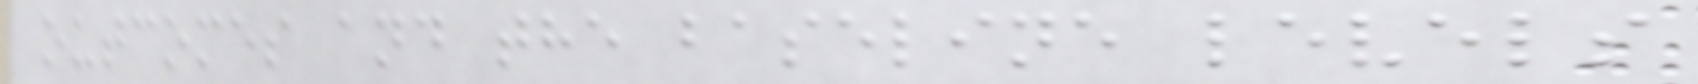outcomes and the baseline levels
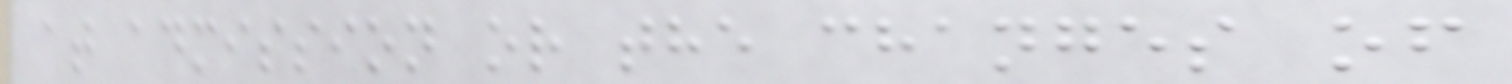at admission or the changes of
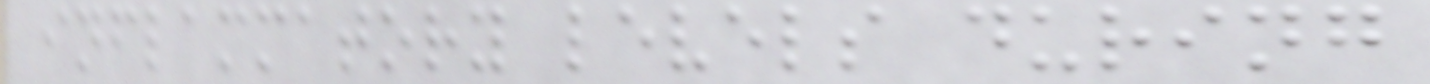inflammatory levels during
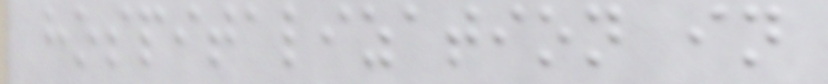hospitalization in
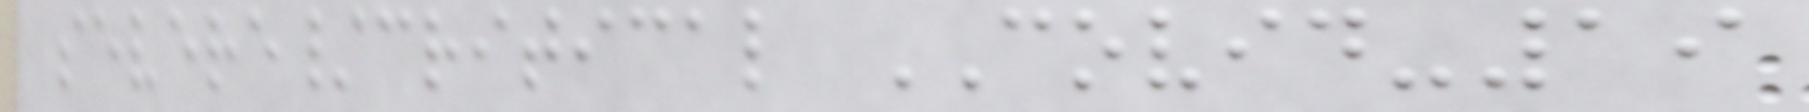severe/critical COVID-19
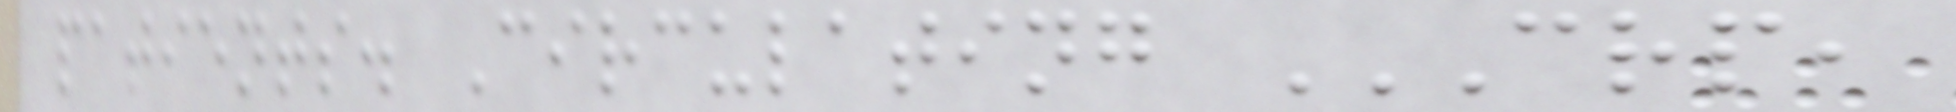patients. Circulating CRP,
